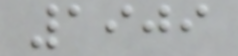1909
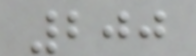200
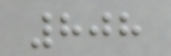808
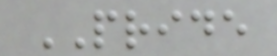PRIDE
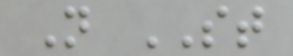N ST
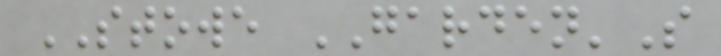STOWE GARDEN'S
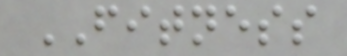FITNESS
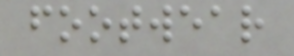footwear
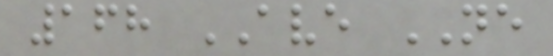168 AVE NE
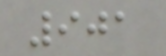901
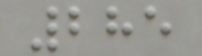285
